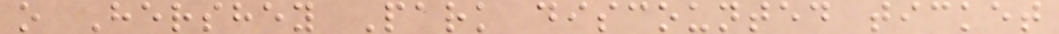o Hershey Park discounted ticket
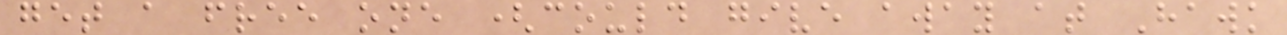get a free one (could give away at Hawk
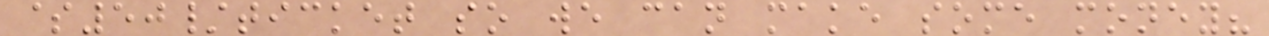$50/ticket so we can make some money?
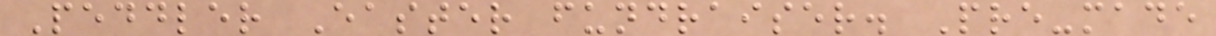Peddler Easter fundraiser. Pre-made
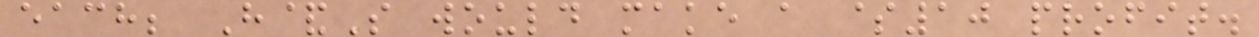each; H&S would make a $10 profit.
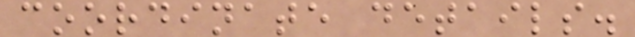coordinate details.
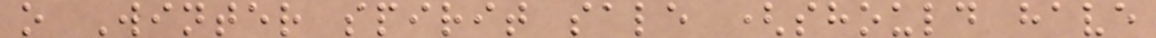o Winter spirit sale (should have
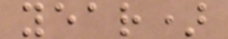year)
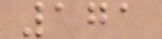171
